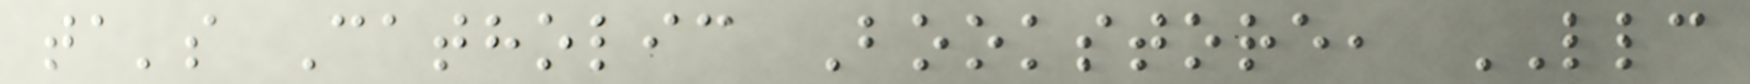ta's Catholic Bookstore, LLC
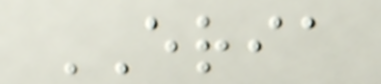ERIA
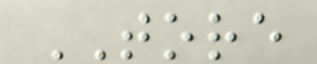TORE
